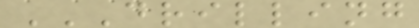DRILLING
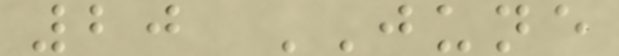20 JUNE
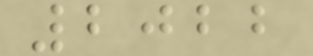2022
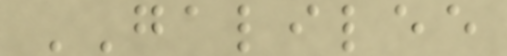GALILEE
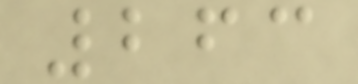263
